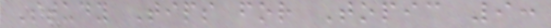Study Tips for Topic 9:
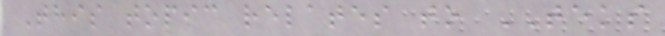This topic relates to TEKS
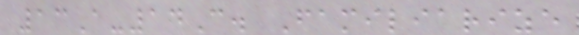13A-14C. Familiarize
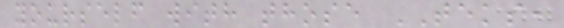yourself with those TEKS,
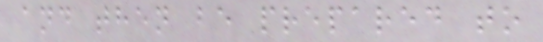and then be prepared to
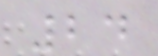24
